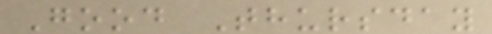Good Thursday
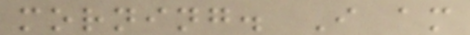morning. I am
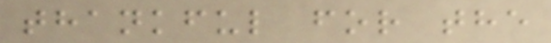thankful for the
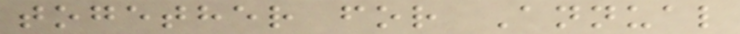together for Annual
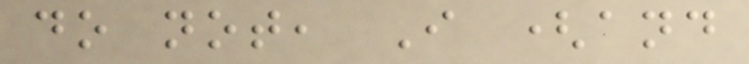do not, I (and
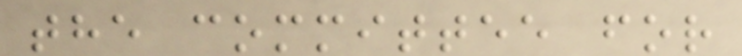the committee for
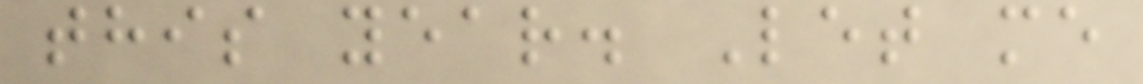this year. Let me
